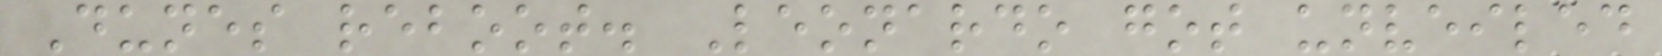Dunes reboot. Leonardo got unveiled
